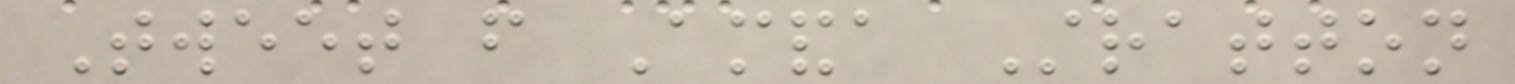Tweet from Amanda Stratton
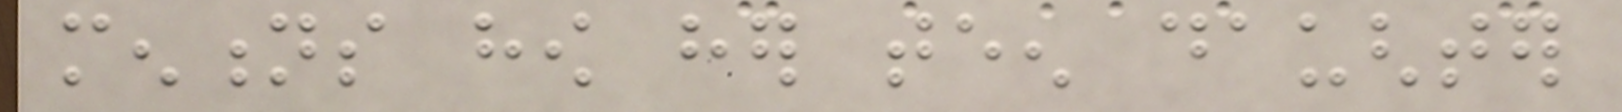mentions how her teen daughter
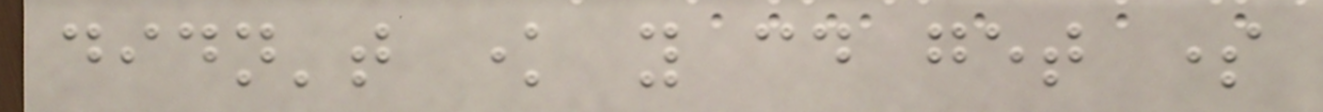didn't know you could get some
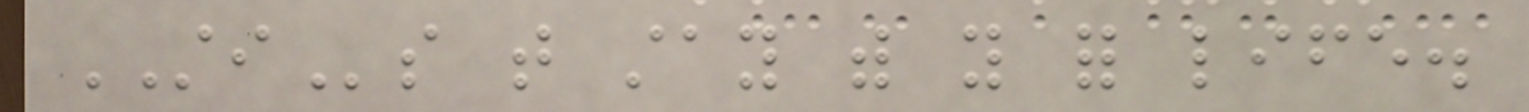STIs that stay with you for life.
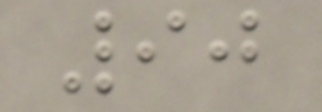90
